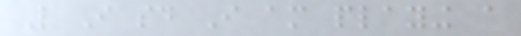Like I said I am playing a
